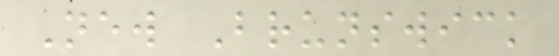New Brunswick
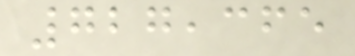727,365
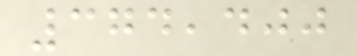374,400
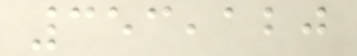353,120
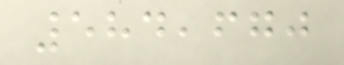584,670
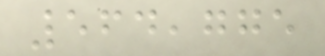564,775
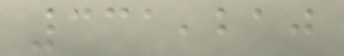331,210
